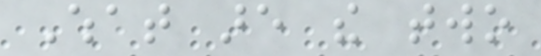What are the two
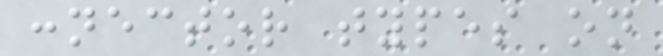connector types on
